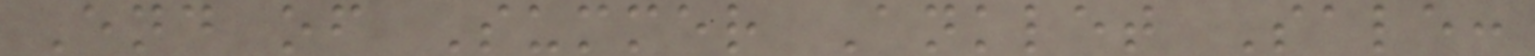End of Summer Anklet Sale:
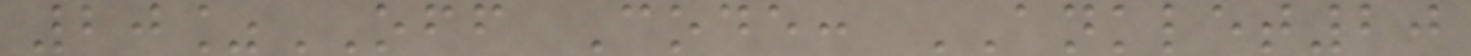20%OFF Code: ANKLET20
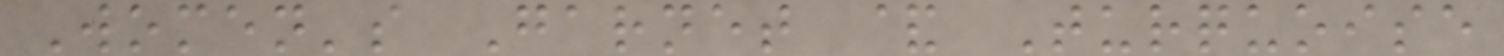Women's Garnet & Turquoise
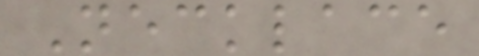Necklace
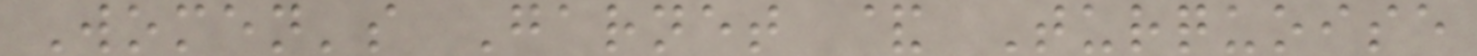Women's Garnet & Turquoise
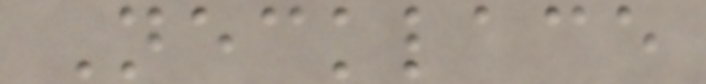Necklace
